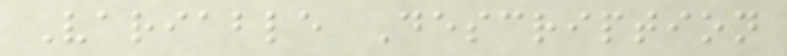Variable Description
